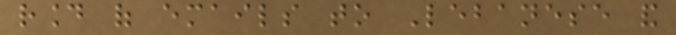round of emails to Lebanese and
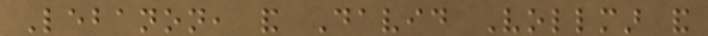Lebanon, and David Vollmar and
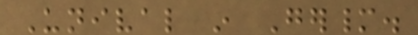Unival in Germany.
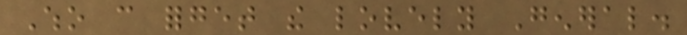Who can forget the lovely General.
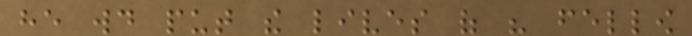he would put the lives of his fellow
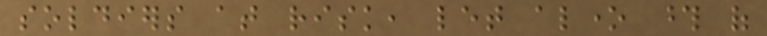soldiers at risk, let alone those of
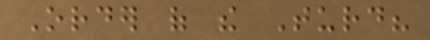Order of the Turd?
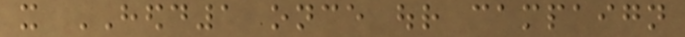it HEDD1 once our campaign
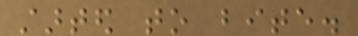started to bite.
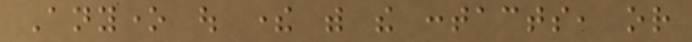Anyone out there with the contacts, or
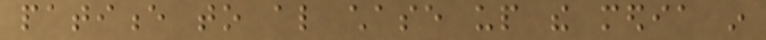patience to also chase up the media in
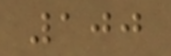100
